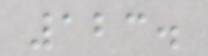123.
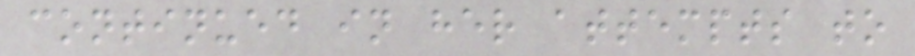continued in her attempts to
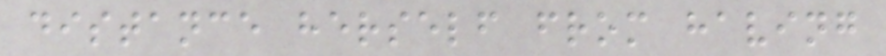distance herself from having
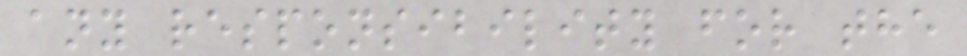any responsibility for the
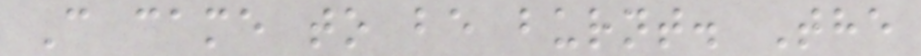C came to be burnt. The
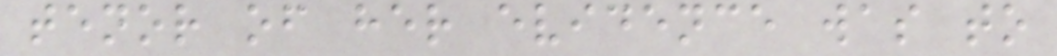tenor of her evidence was to
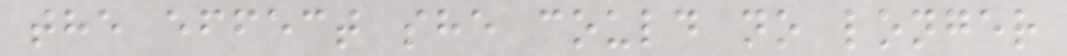the effect she could no longer
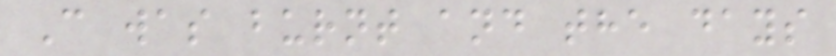C was burnt and the days
